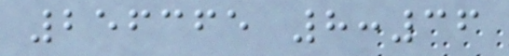256365 8:36
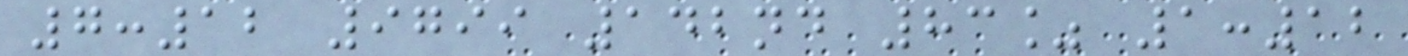7:12 9799 142nd 83% 1:12
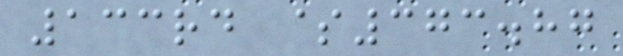133rd $373.87
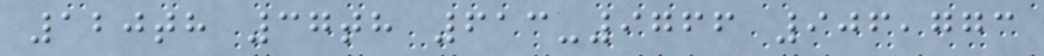120th 37th 613-9766 906,773
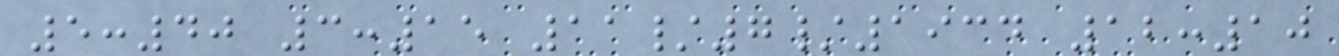5:40 3:15 11/7/1934 12:10
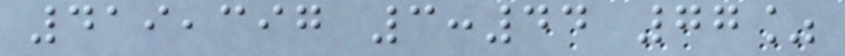419,397 3:44 77%
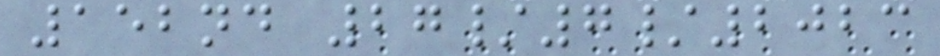152nd 27/7/2023
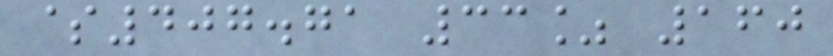$407.71 33% 160
